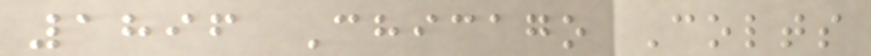1896 Chicago Colts
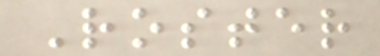Roster
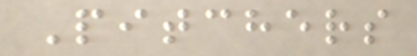Pitchers
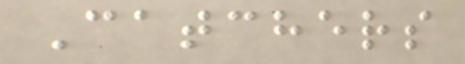Catchers
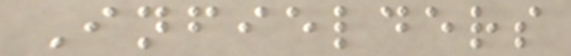Infielders
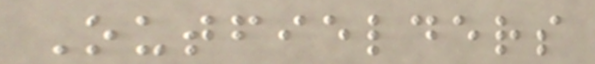Outfielders
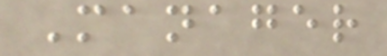Manager
